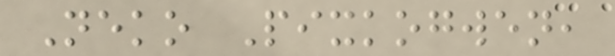Neko Pixkogwen,
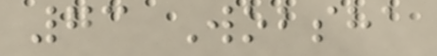73 Wobsha
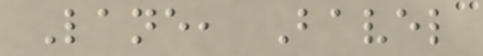Lane, Bavel
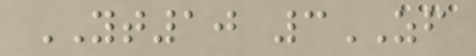YT10 3ZF
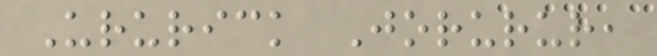Ururick Jorurur,
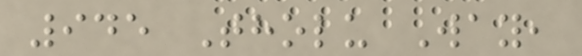945 Tholu Way,
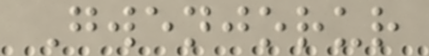Gwenjorur
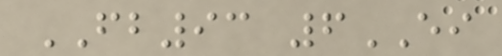FB93 6EI
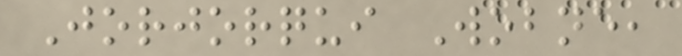Jorjorqui Wobne,
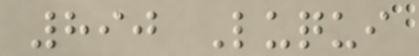890 Luqui
